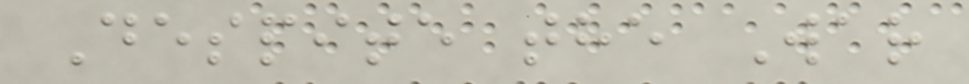Despite the War
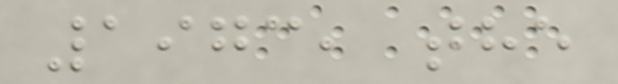1973, the
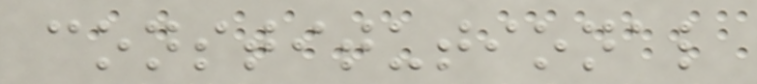constitutional
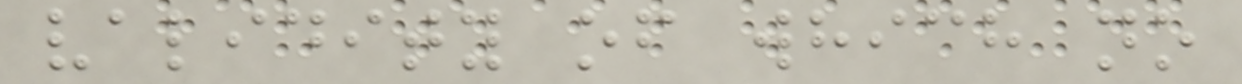validity of which no
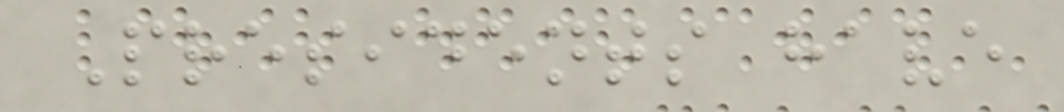Presidents have
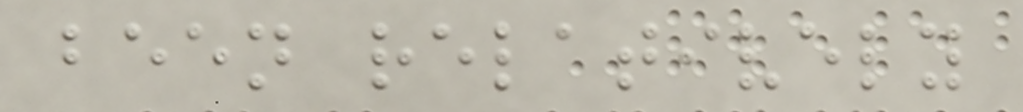been relatively
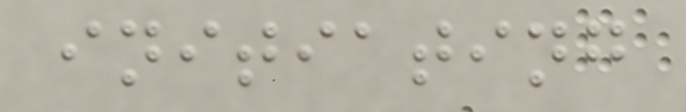initiating
